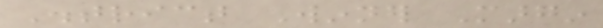District Winner Margin
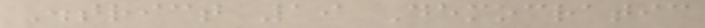District 19 Democratic
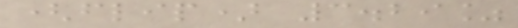(flip) 3.29%
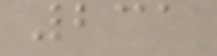231
